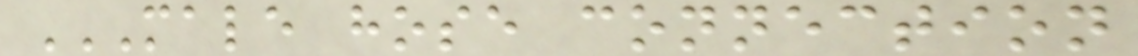MALE HOSE CONNECTION
